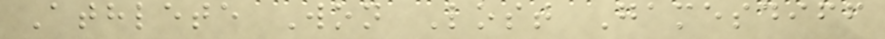Athlete Won Lost Gamesdiff
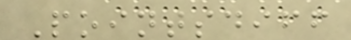Pointsdiff
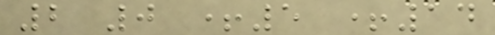2 0 +5 +14
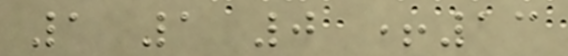1 1 0 +13
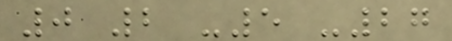0 2 -5 -27
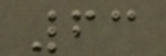63
